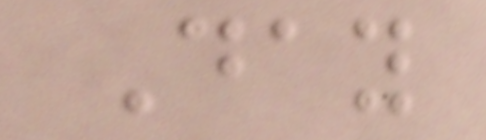Day
